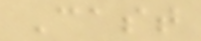Cast
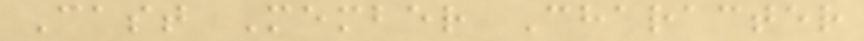Cast Member Character
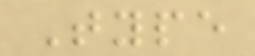Type
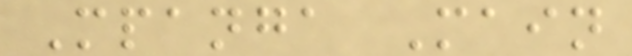Mpanga Main
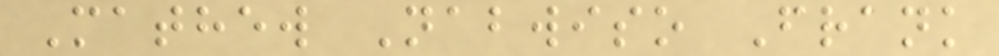Mathew Nabwiso Frank
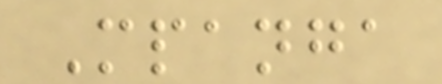Mpanga
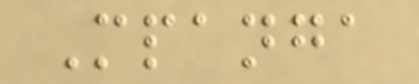Mpanga
